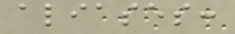aliases:
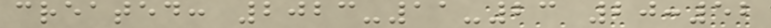created: 2023-11-23 20:52
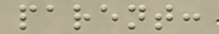parent:
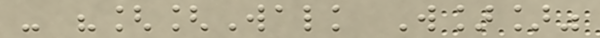- "[[Walk W]]"
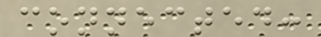connected:
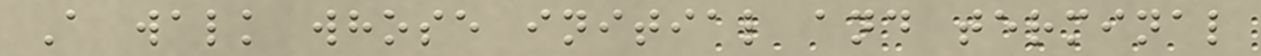A walk whose initial and terminal
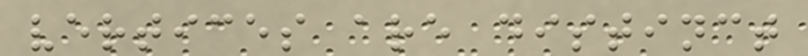vertices are distinct
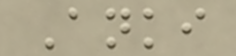Anki
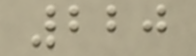220
